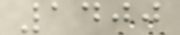1400
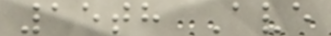15th Ave
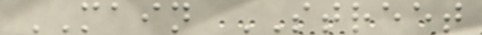MAIN STREET
